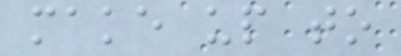make up to
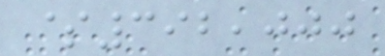$392,000
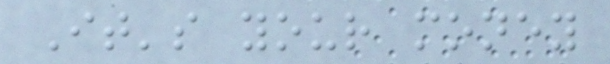It's your money
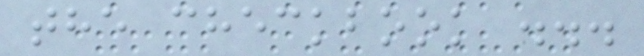the checkbook ...
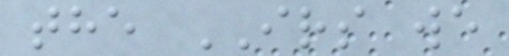the IRS we
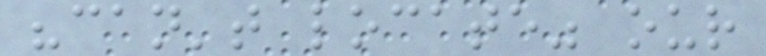"can't locate" our
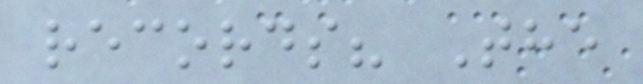records? The
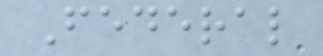Federal
